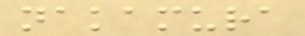nakamura
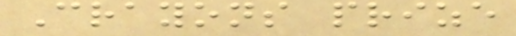Crayons prize
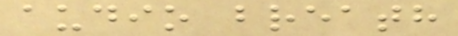audio breath
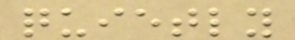quietly
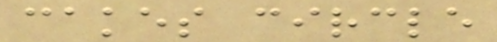cakes circle
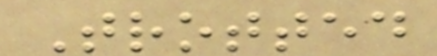Trotted
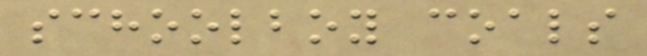schoolboy coals
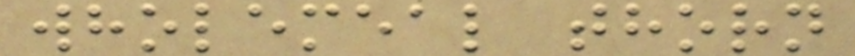wholemeal thorn
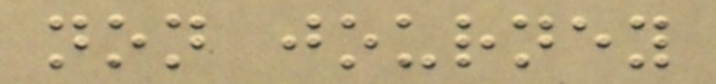non journey
